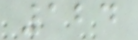124
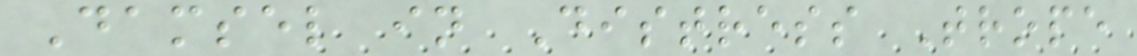Damsel in Distress Trope
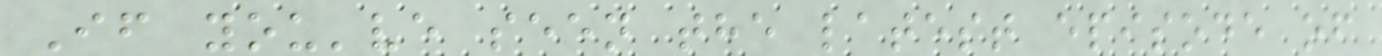If you've seen the latest episode of
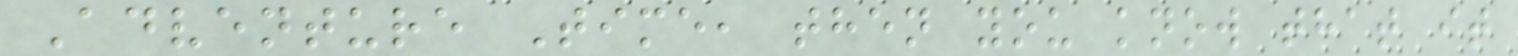Adventure Time, then you know that it
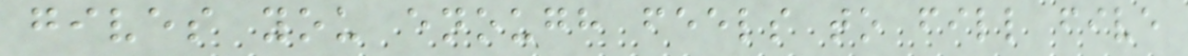gives you enough feels to fill five
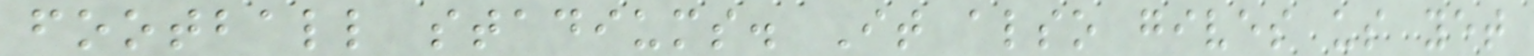football stadiums. It also gives us yet
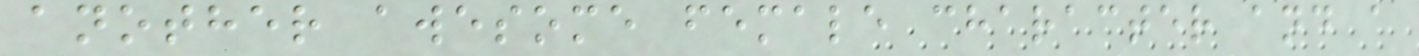another awesome female character and a
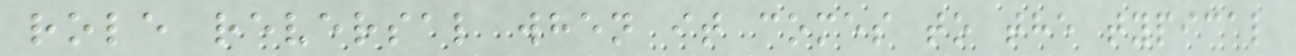role reversal when it comes to the typical
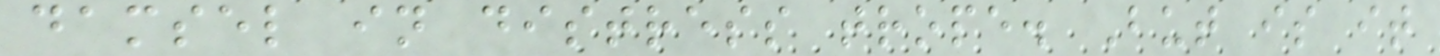damsel in distress trope. But is it
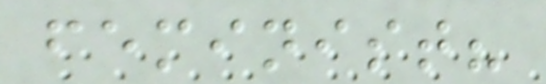feminist?
